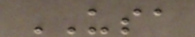USA
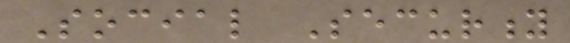Social Security
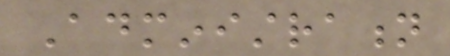Administration
